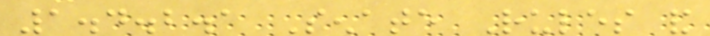1.4.2.1 Senate Rules and
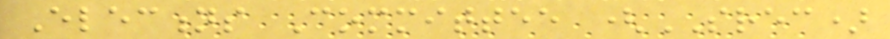Elections Committee (SREC)
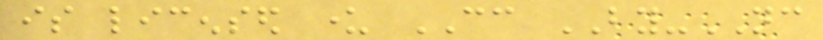is licensed under CC BY-NC
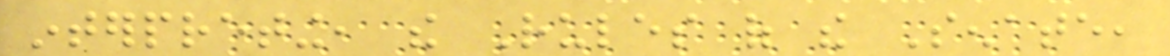interpreting, the Rules of the Senate,
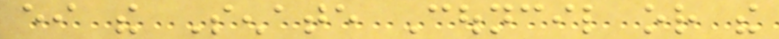either the Senate Council or the
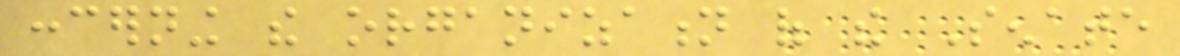concerning the organization of the Senate
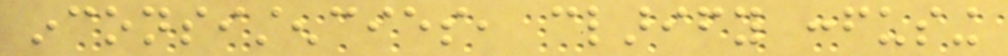inconsistencies, clarify confusing
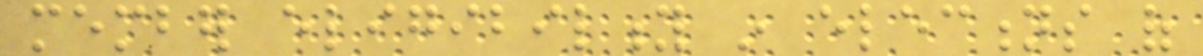member eligibility in elections of
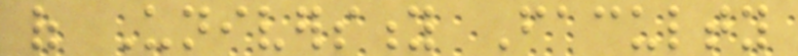of University Faculty
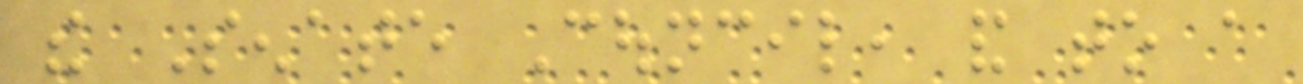the Senate Council, and to a
